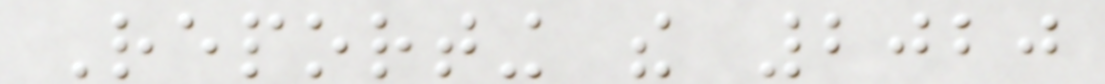Reporting the 2020
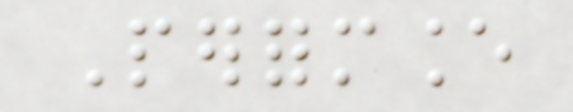Performance
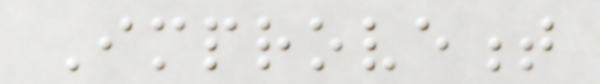Improvement
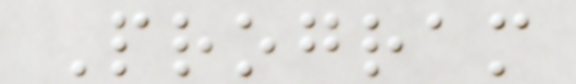Program
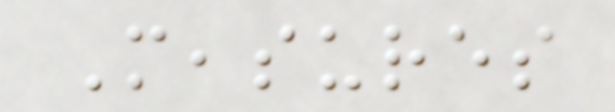Measures
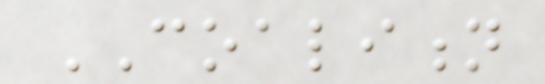COALITION
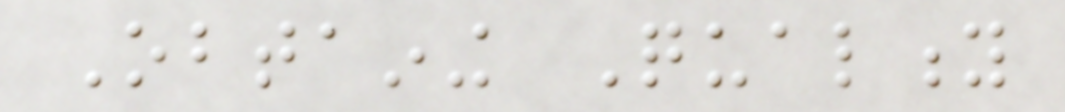Obtaining Quality
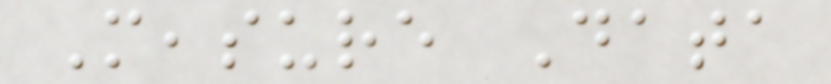Measure Data
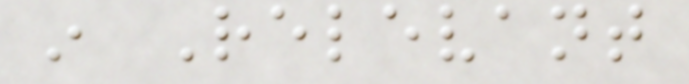in Relevant
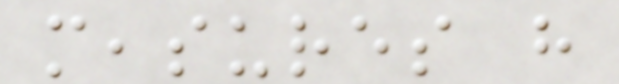measures have
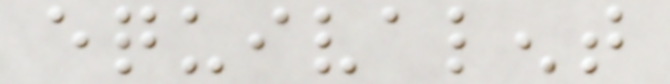equivalent
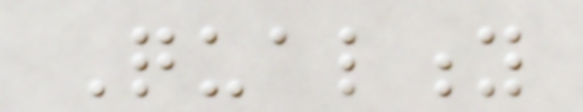Quality
